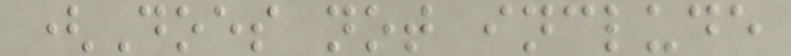(Does not include
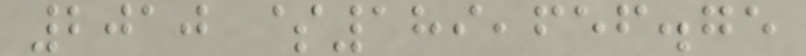2010 $189,656.75
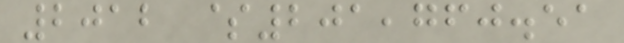2012 $201,760.51
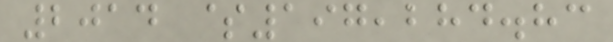2014 $197,284.83
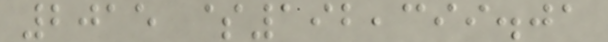2015 $192,399.01
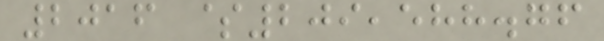2016 $209,588.76
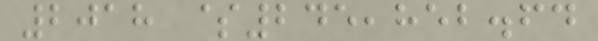2018 $245,852.64
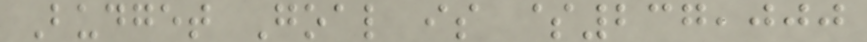Budget Goal is $237,000
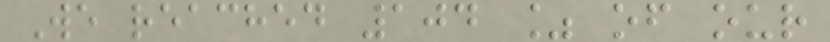We reached 104 % of our
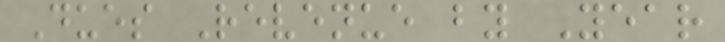Dues Revenue by Year
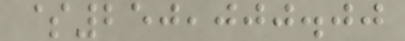$250,000.00
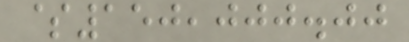$150,000.00
